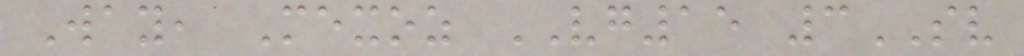Way, Mexoz VG15 3SV
